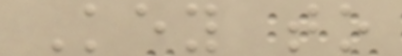Key to
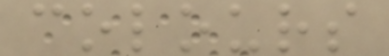colours
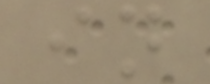in
